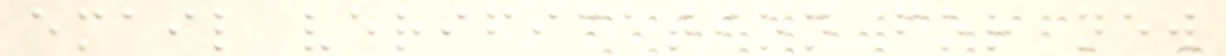email verification for new
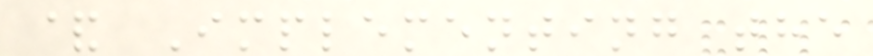& Implementing the
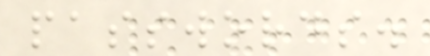passwords.
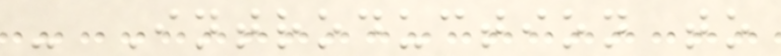- Introduction to
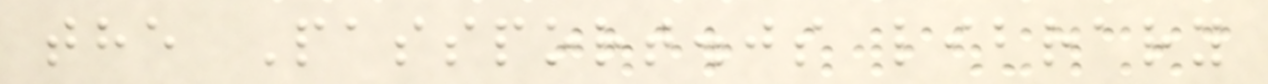the Passport.js library
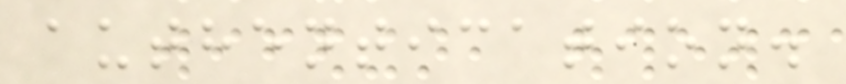authentication.
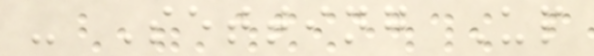- Setting Up
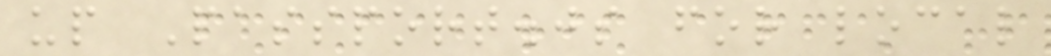up Passport.js for local
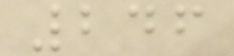246
